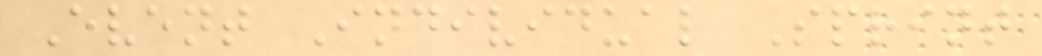Event Individual Sprint
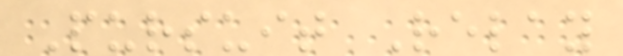Pursuit Relay
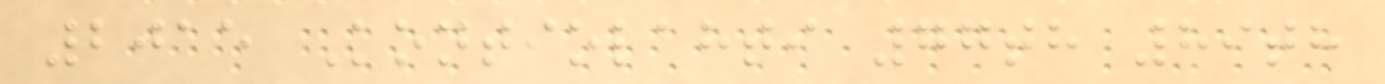2015 Kontiolahti 77th 89th
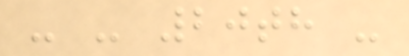- - 20th -
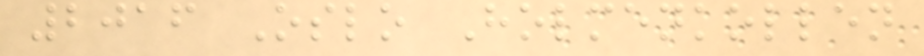2016 Oslo Holmenkollen
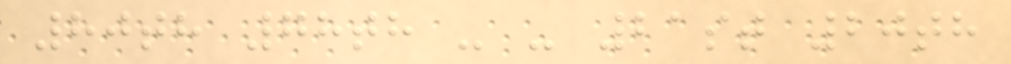80th 78th - - 21st 20th
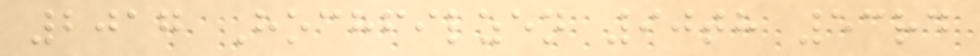2017 Hochfilzen 90th 53rd
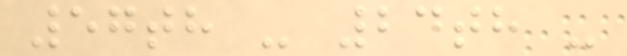57th - 24th -
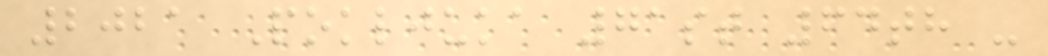2021 Pokljuka 71st 64th -
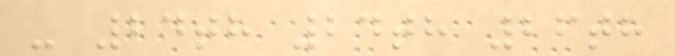- 24th 24th 26th
